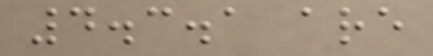4.3.1 are
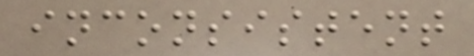inconsistent
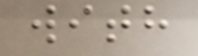with
